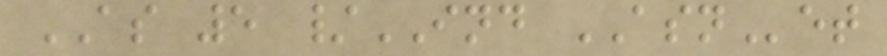AS 5 /IND ASNet
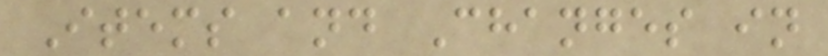Items and Changes in
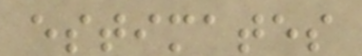estimates
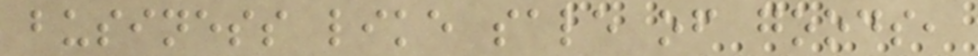business like sale of goods,
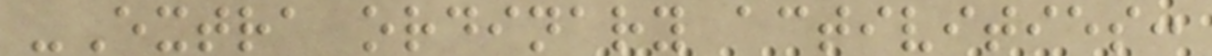-Extra ordinary activities:
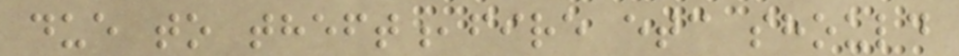due to theft,fire etc should
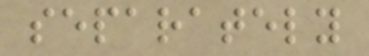separately
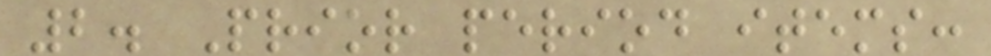2. Prior period items:
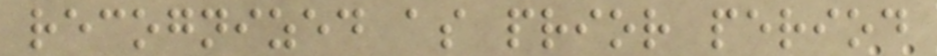recognized as prior period
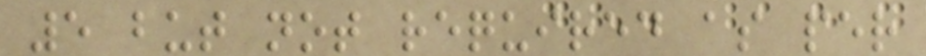5 but not required as per
